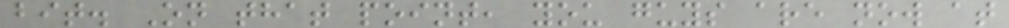bit. On that point, you guys are now at
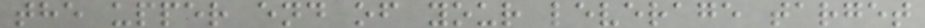the upper end of your leverage target
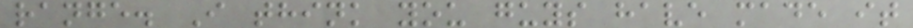range. I think you guys have made it
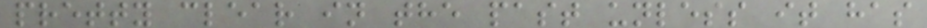pretty clear in the past unless it has
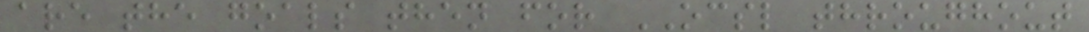are the goals then for OCSL throughout
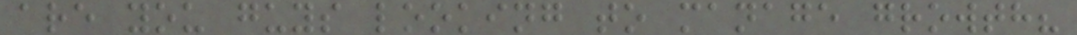are you guys looking to manage growth?
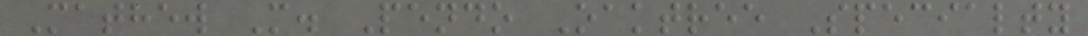Mathew M. Pendo Oaktree Specialty
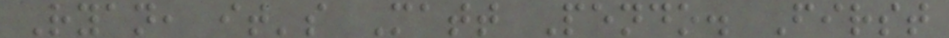Ryan, it's Matt Pendo. First
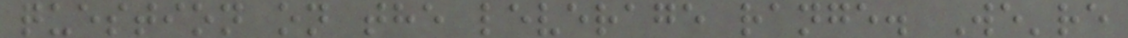question on the leverage range. We're
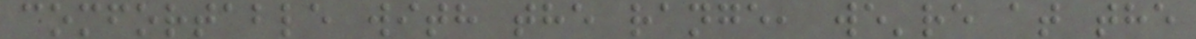comfortable with the range, we're at the
